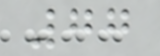77
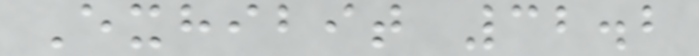Exhibit 32.2
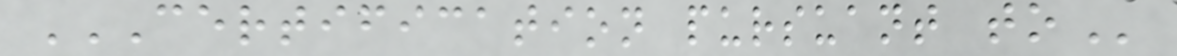CERTIFICATION PURSUANT TO
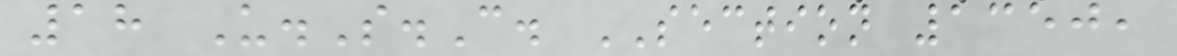18 U.S.C. SECTION 1350,
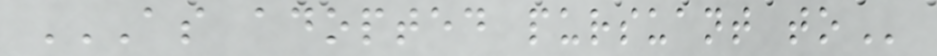AS ADOPTED PURSUANT TO
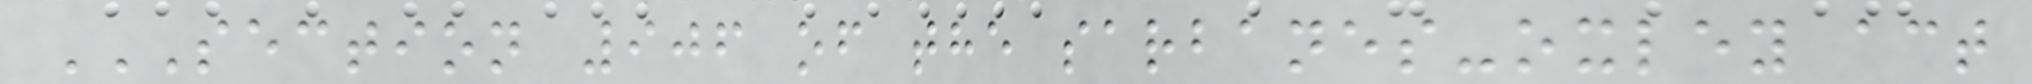SECTION 906 OF THE SARBANES-OXLEY ACT
